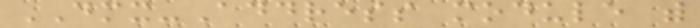DMX-Address module with
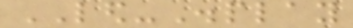LED-Display
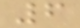6
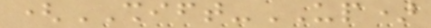(SHIFT-UP)
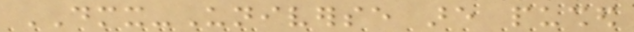DMX-Universe are pushed
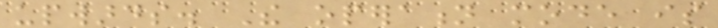upwards. The operation mode is
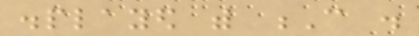displayed with C .
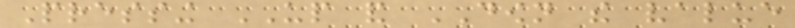Pressing UP and DOWN the value
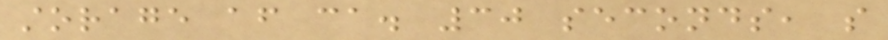storage after ca. 30 seconds, so
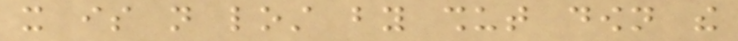it is not lost by shut down the
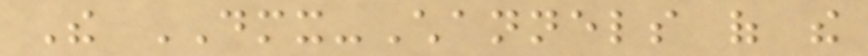The DMX-Channels of the
